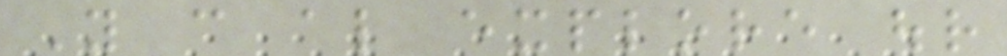You can also explore our
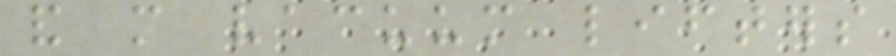and more vacuum lifters
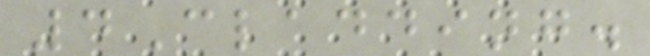4Cladding.
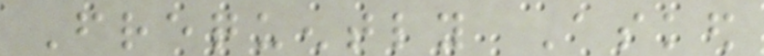Frequently Asked
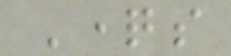Questions
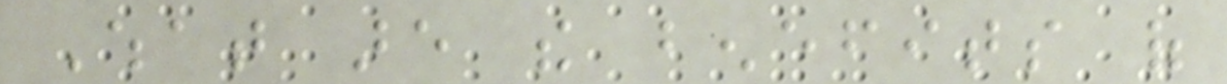What are the benefits of
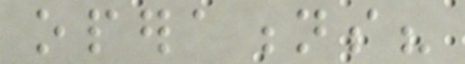operations?
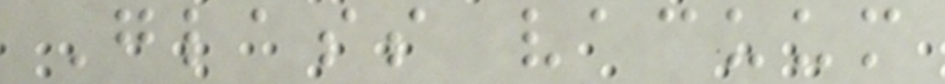Glass vacuum
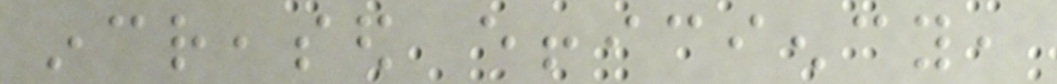increased efficiency,
